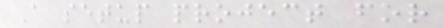A setup project for
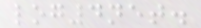log4net.
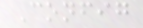Config
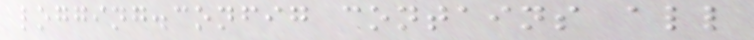logging.config contains all
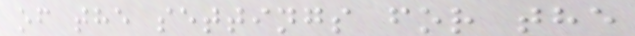of the settings for the
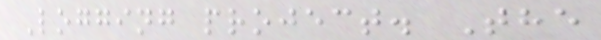Logging project. The
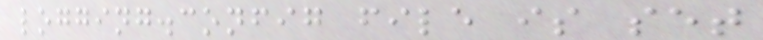logging.config file is set
